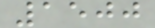1500
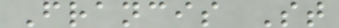Francis St
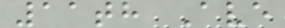11th Ave
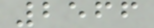2566
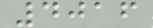4016
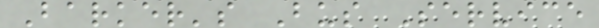Barker's Bus Service
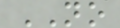NO
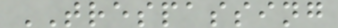TRESPASSING
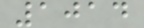1014
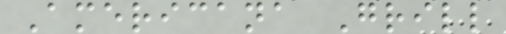Americana Grill
